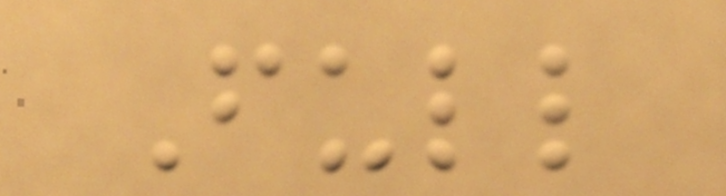Full
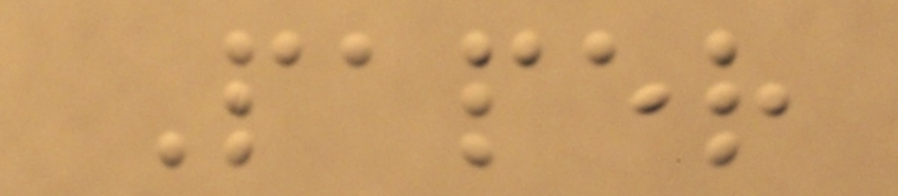Paper
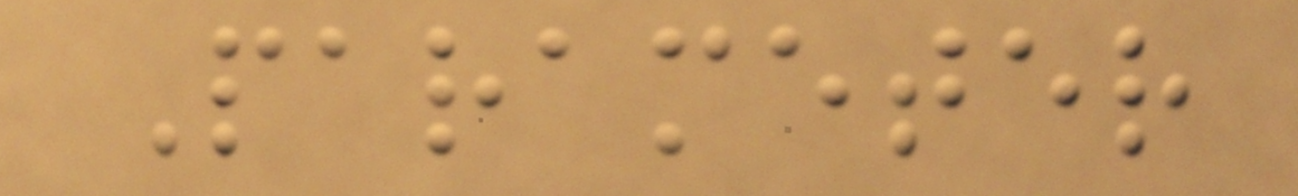Parameter
